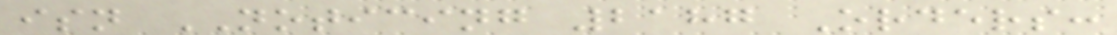isn NOTICING 2187 Orders:
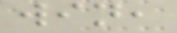win,
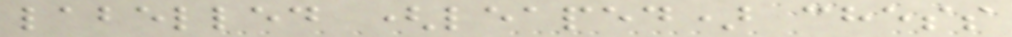labelled (leaped) chess
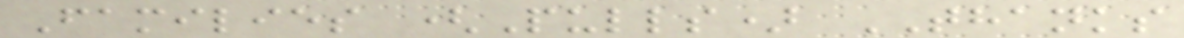Families (Pulls) THANKS
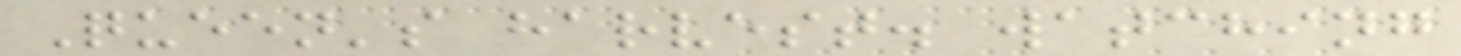Queen's harvest. watching
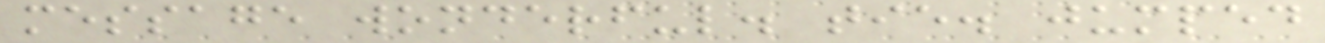message wonderful. tie. jumped
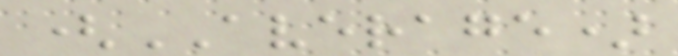(AVERAGE)
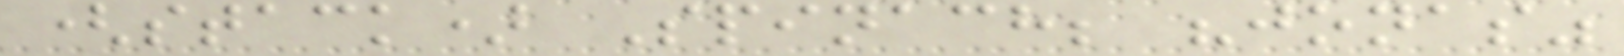(stack) Spinach; "jonas"
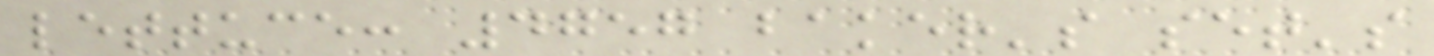lettuce: 4757 baker's set's
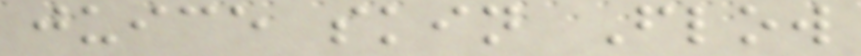juice skin Flow
